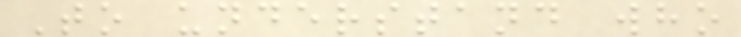To understand who
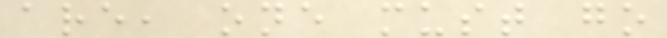are, one must go
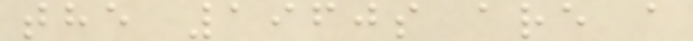the 1960s are a
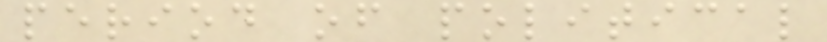period of political
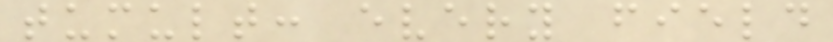tumult: every field
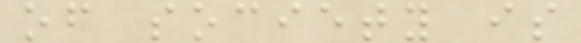of society is
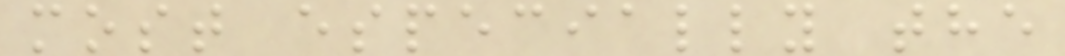most especially the
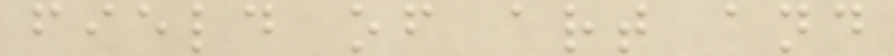field of art and
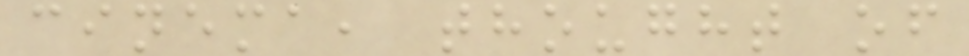cinema, thought of
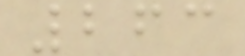263
